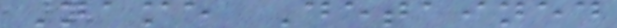Name Detained
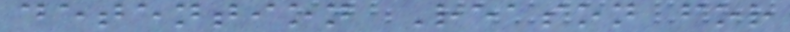detention Reason for
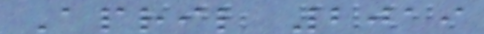April 2019
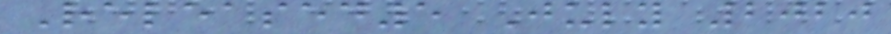Released5 July 2020
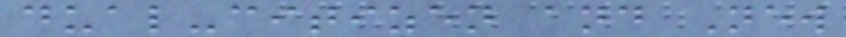dual-citizen and New
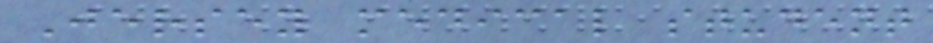Jersey medical student
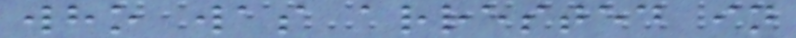who was arrested in
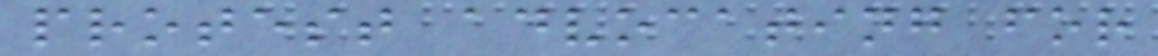protest advocating for
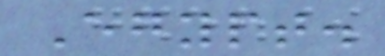Egypt.
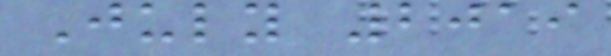July 2019
